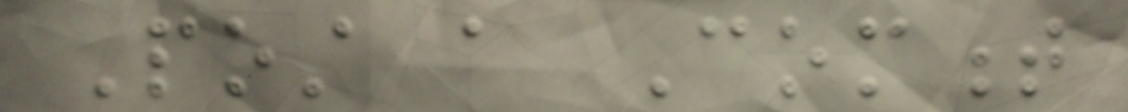Post a Comment
